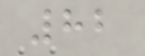82
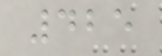425
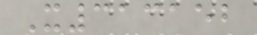X313152
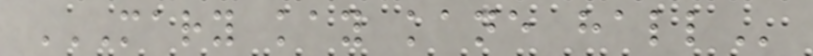MARY KAY KANE HALL
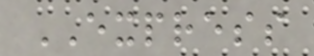EXPRESS
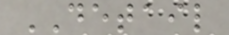DETAIL
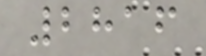2816
